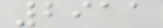2911
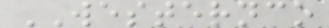WESTERNCO
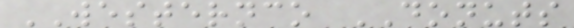WESTERNCO DONUTS
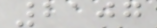2107
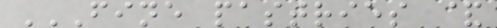FINE PASTRIES &
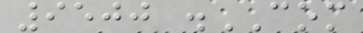9500 .COM
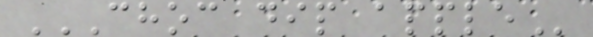CHOC DIP APPLE
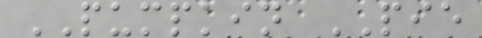PUMPKIN PIE
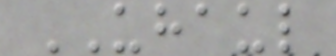UHAUL
